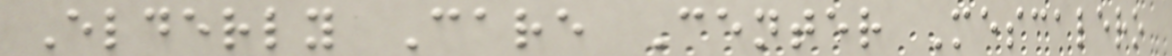Elderly Care Center Mescalero
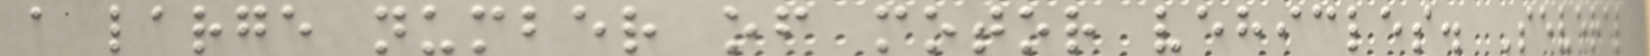a large number of motor vehicles. Several
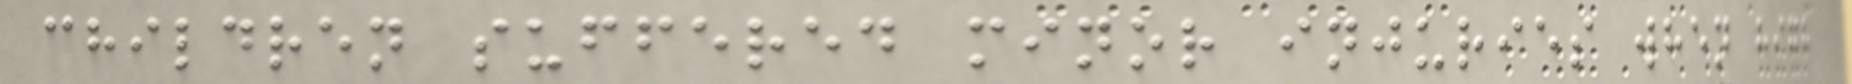children suffered minor injuries when high
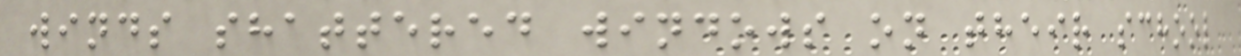winds shattered windows on their school
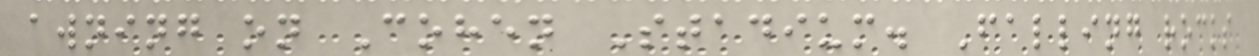awning on Cohen Stadium. Falling rocks
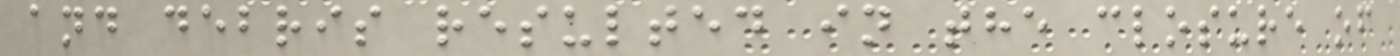and debris resulted in the closure of
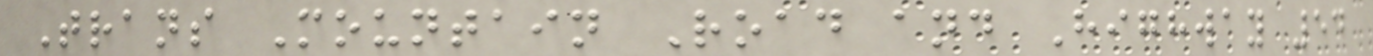Trans Mountain Road and Highway 54
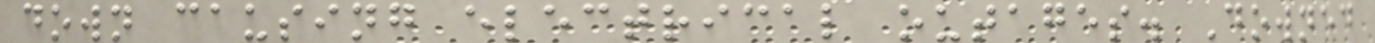down causing electrical outages. Downed
